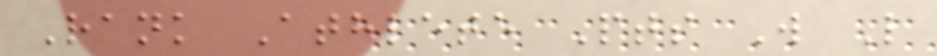Rank Athlete Pts W L
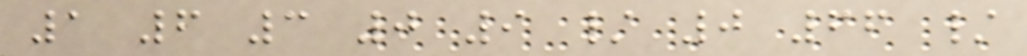1 6 3 0 9 / 0 66 /
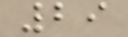29
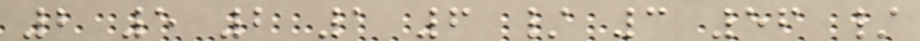2 5 2 1 6 / 3 56 /
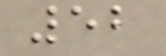52
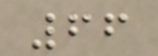66
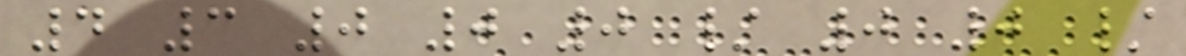4 3 0 0 0 / 0 0 /
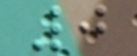0
